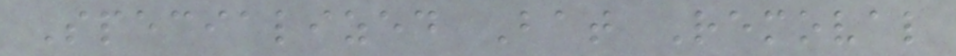Specialized Bat Removal
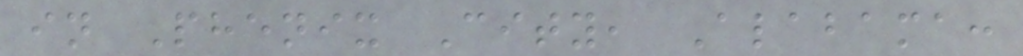in Phenix City, Alabama:
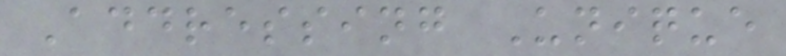Addressing Unique
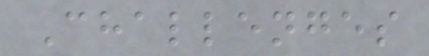Challenges
